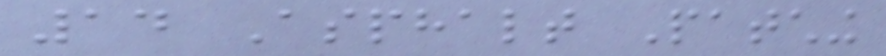14 Asphalt Patching
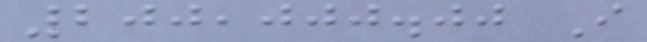200,000.00 I
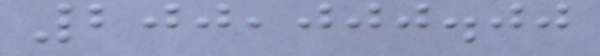200,000.00
